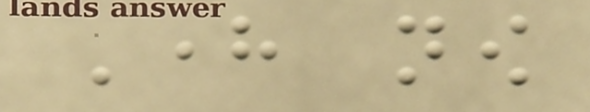Here now
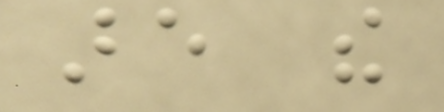are the
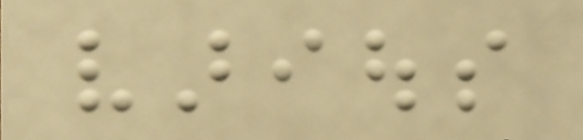various
